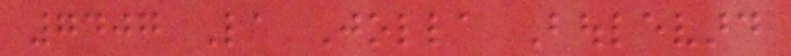7407 La Jolla Boulevard
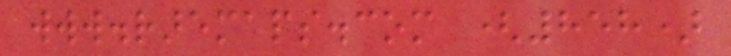www.raremaps.com (858)
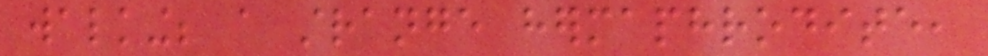walking; a strange hermaphrodite,
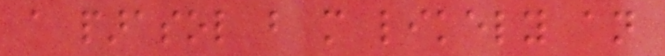a parasol but more likely an
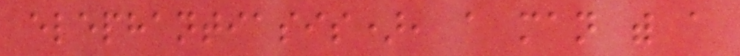elephantiasis), a man with a
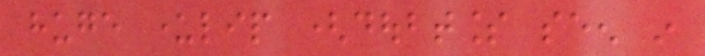huge underlip (doubtless seen in
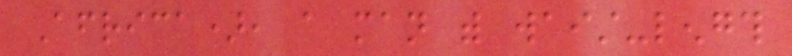Africa), a man with waist-length
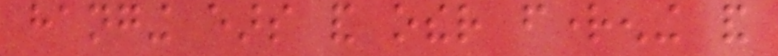hanging ears and other frightening and
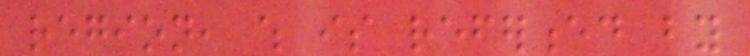region, which is referenced by
